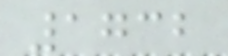1732
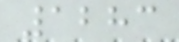1283
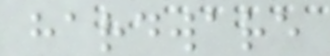hardware
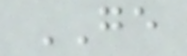GE
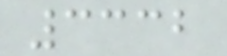3332
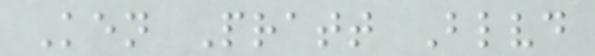Ken Pratt Blvd
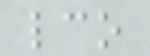lco
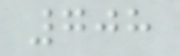708
